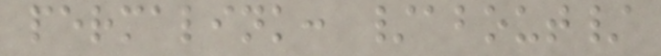permalink: /about/
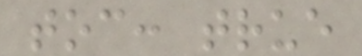toc: true
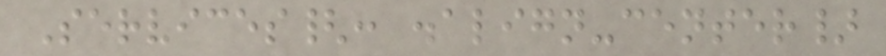Services{: .align-center}
